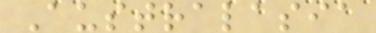Australasia
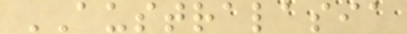AUSTRALASIA
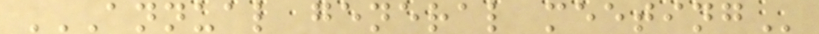ANNUAL GENERAL MEETING
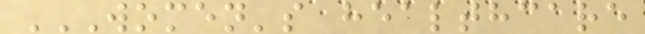WOMEN'S HEALTHCARE
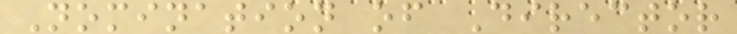Nomination of Director
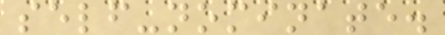self-nominate.
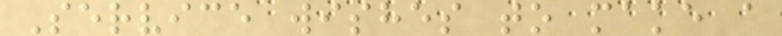Service wishes to make a
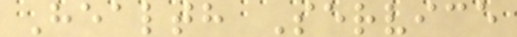Health Service
